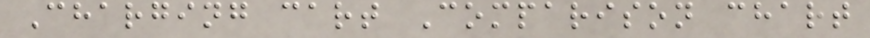Charging cart Comparison chart
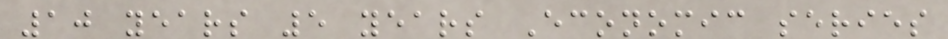10 years 5 years Economic series
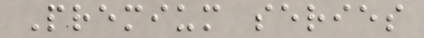Premium series
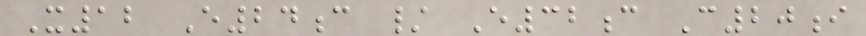X12 E24c / E32c C20i
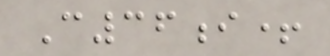C36i+
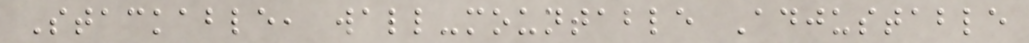Stackable, wall-mountable Adjustable
